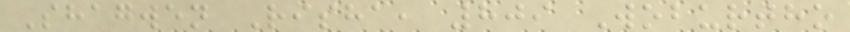Shagwen Risha, 809 Woburtho
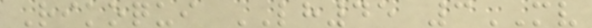Rikoqui LH45 3MV
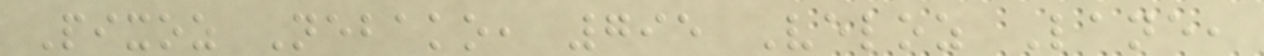Pixoz Nebako, 795 Veloz Lane,
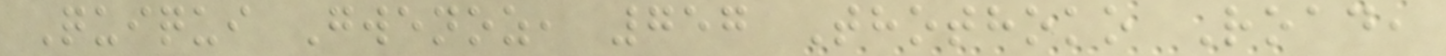Quiqui Gwenoz, 757 Thothoko Road,
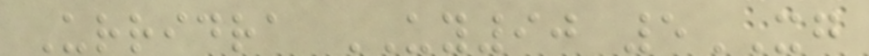Urridra UY90 5XG
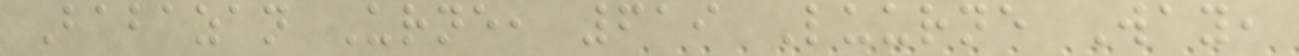Babazan Urne, 619 Luurne Way,
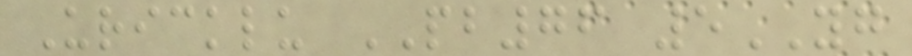Uricklu PB76 5YG
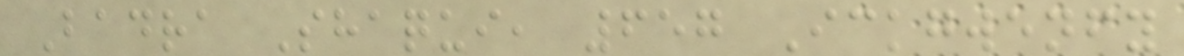Badra Shaqui, 657 Ickgwenfy
